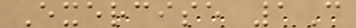Exercise 1C
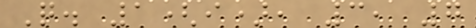Q. 1(i), 3, 7
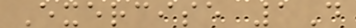Exercise 1D
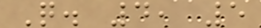Q. 4, 5
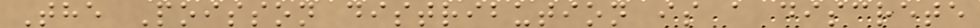The Poisson distribution is a discrete
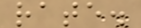rate.
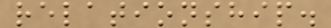relationship.
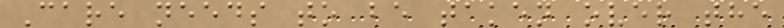Care needs to be taken over the
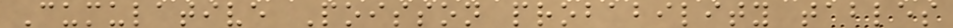Cumulative Poisson probability tables
